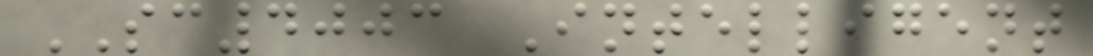SC4003 Intelligent
